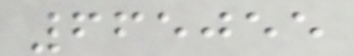665055
